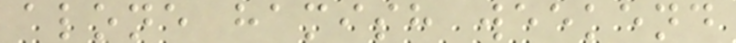alone hamish weekend
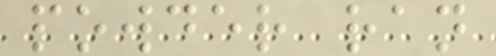powder ran
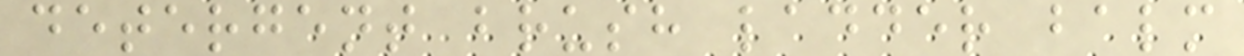detergent brush ladder balm
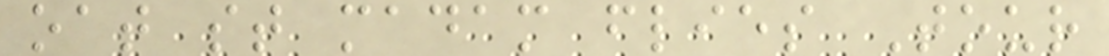oat st madam flies Tour
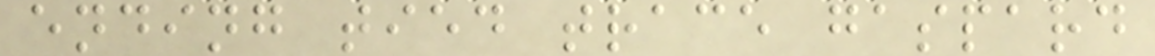ending tied trace gaspard
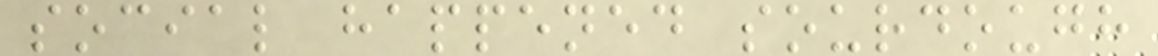social happened sourdough
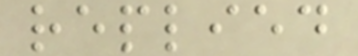replied
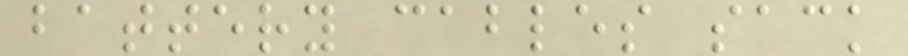battery cables sack
